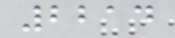2214
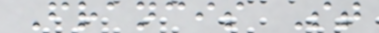Francis St
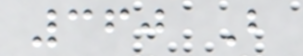360 B
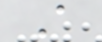A
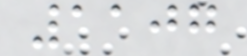1107
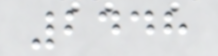2448
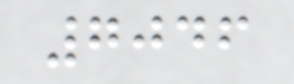7046
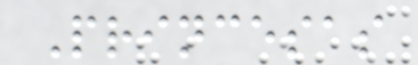Princesas
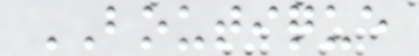BOUTIQUE
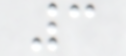3
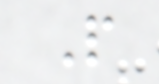P
